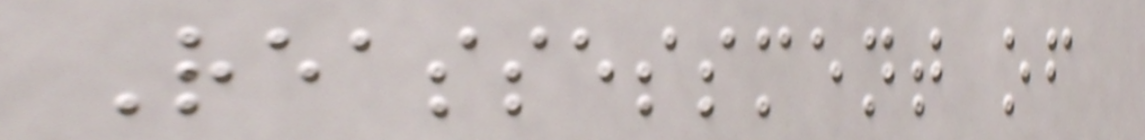Reassessment of
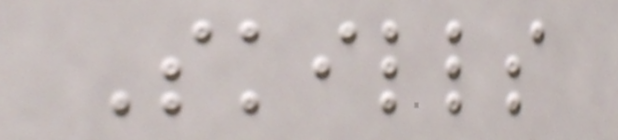Skills
